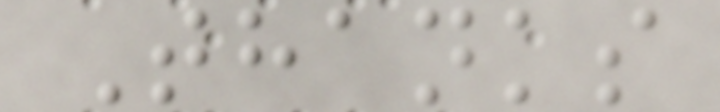Thanks
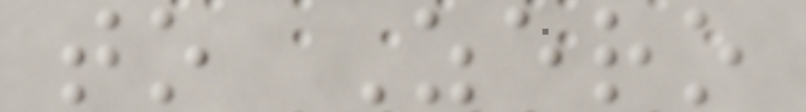to Zero
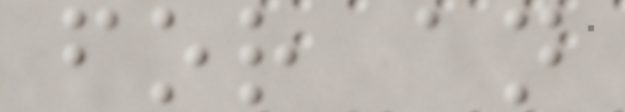for an
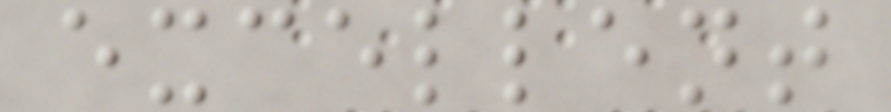excellent
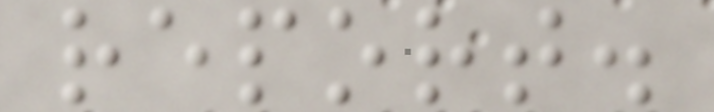report.
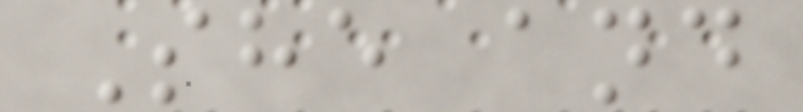She and
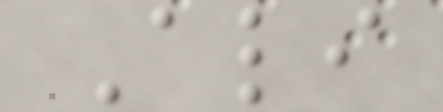Ali
